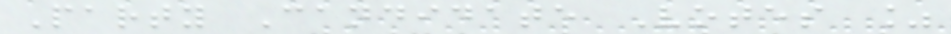Party Candidate Votes %
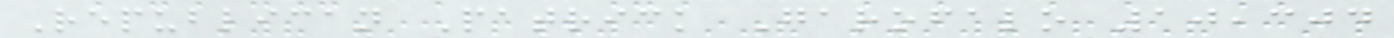Republican Patrick Garofalo 10,304
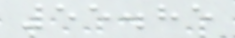55.85
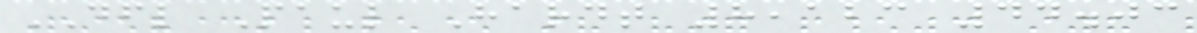DFL Paul Hardt 8,123 44.03
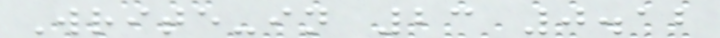Write-in 23 0.12
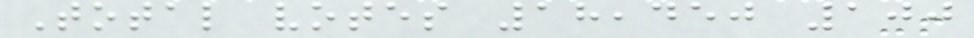Total votes 18,450 100
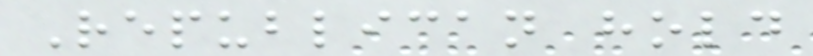Republican hold
